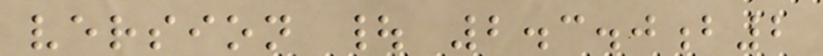version | 2.3.0b2
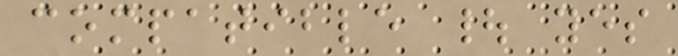compatible | yes
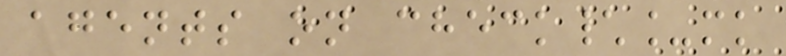agents on check\_mk
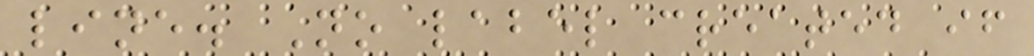line. No label created if
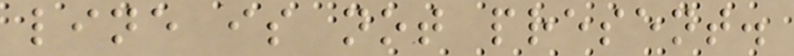line is not present.
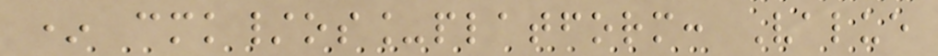* cmk/os_platform: Value
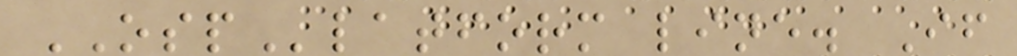OSPlatform line. If
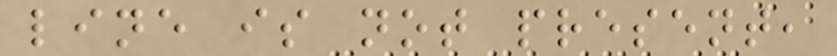line is not present,
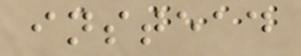instead
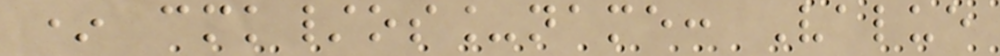* cmk/os_name: Value
